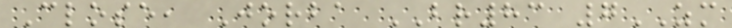Close, Jorba BR83 7ZM
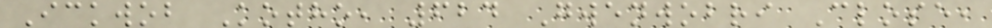Ickwob Kotho, 624 Gwenwobri Close,
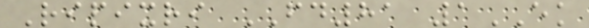Ripixri FD81 1EK
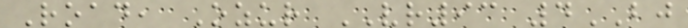Road, Ozur VR93 4BJ
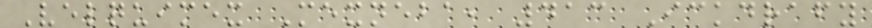Velquimex Mexneba, 413 Ickdrafy
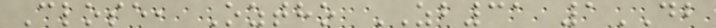Close, Oztho ZB31 1DB
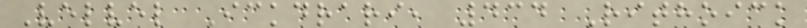Velvel Ickdrari, 434 Rithoick
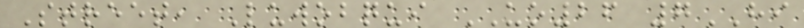Street, Luwobqui UO26 7HI
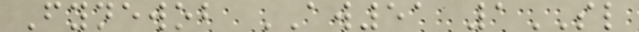Fynewob AW51 1SL
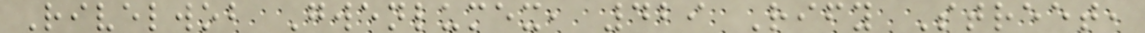Rivelwob Gwenlumex, 429 Rify Street,
